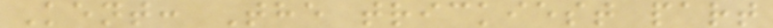Kent: The trickiest part
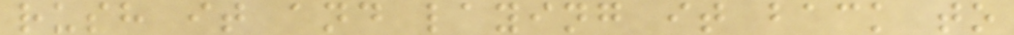rush it and laying it back to
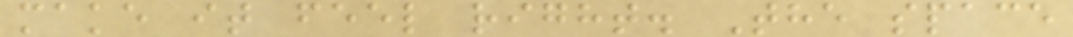make it feel right. The space
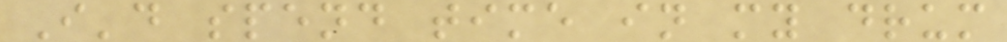I'd spend time in my drum
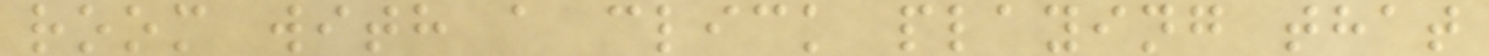room with a click playing that
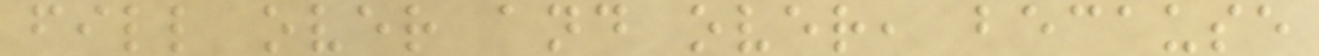fill over and over, because
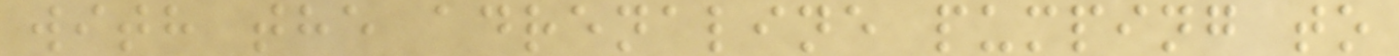with the adrenaline pumping to
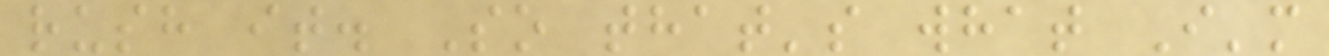rush it. So that's what I'm
